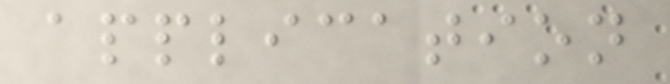application
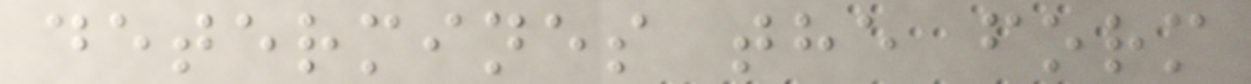determines the form
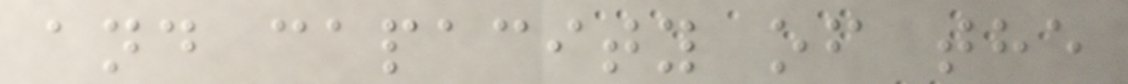and capacity of the
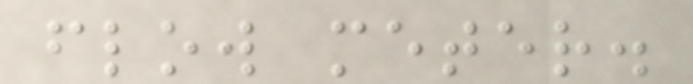flow meter.
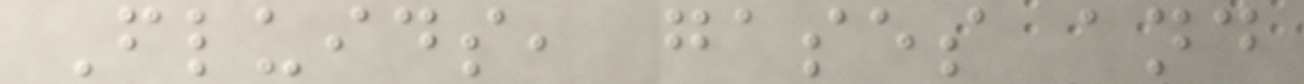Fluids, gases and
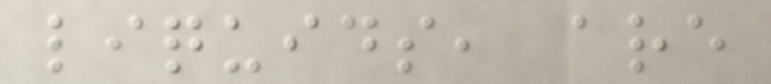liquids, are
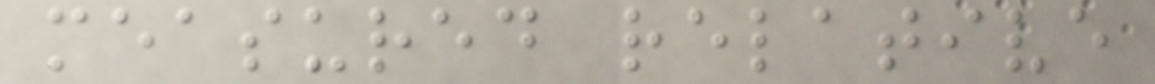measured relative
